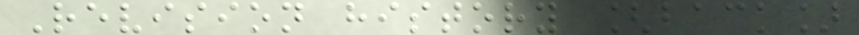Revision history [back]
